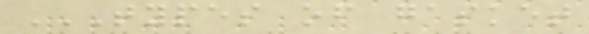TYPES OF GASKET
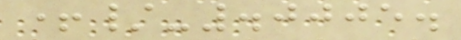+/-.0005.
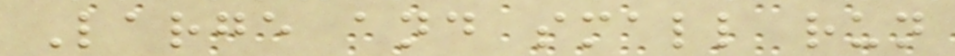Large and small run
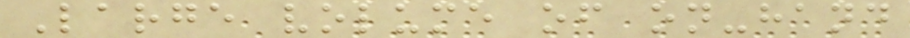Large volume of on-hand
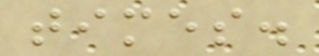times.
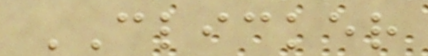CLICKER
